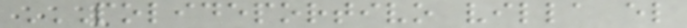POLIDEPORTIVO VILLA EL
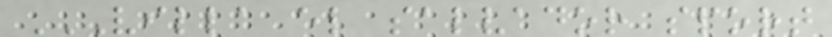VILLA EL SALVADOR SPORT
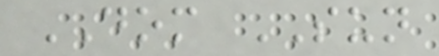DOM SUN
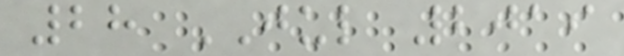28 JUL 2019
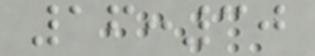16:30
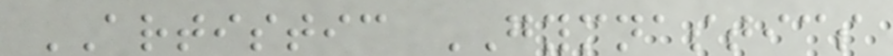ARTISTIC GYMNASTICS
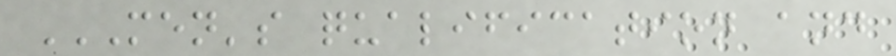MEN'S QUALIFICATION AND
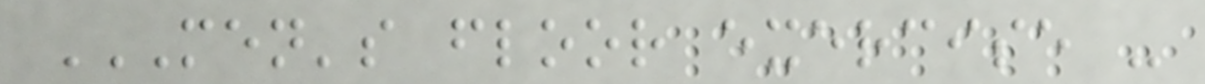MEN'S FLOOR EXERCISE -
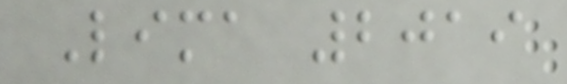Lima 2019
